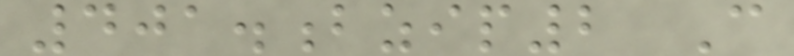401.bzip2 C
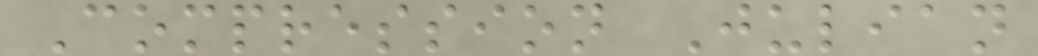Compression Julian
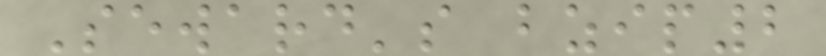Seward's bzip2
